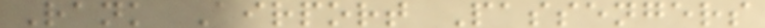Rank Airport Passengers
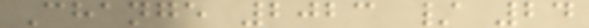Change 2023 / 24
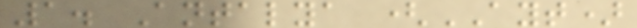1. Antalya (AYT)
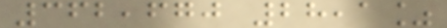362,670 28,1%
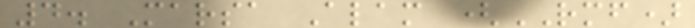4. Marsa Alam (RMF)
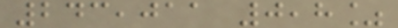243,011 0,8%
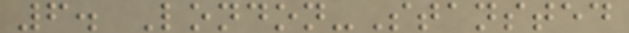6. London-Stansted
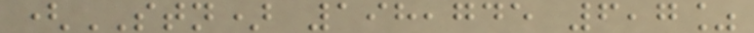(STN) 198,745 6,7%
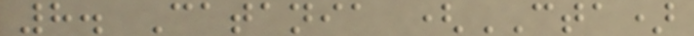8. Catania (CTA)
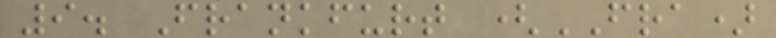9. Frankfurt (FRA)
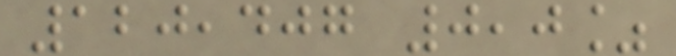120,407 0,0%
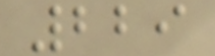229
